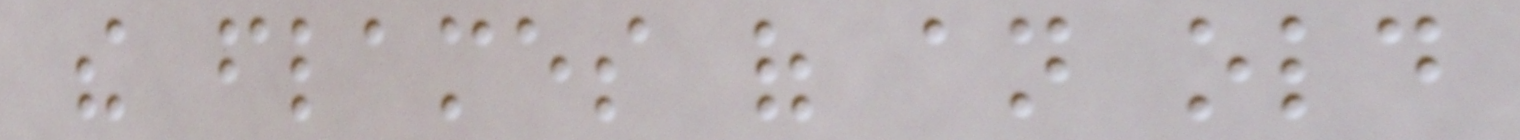the flames of an old
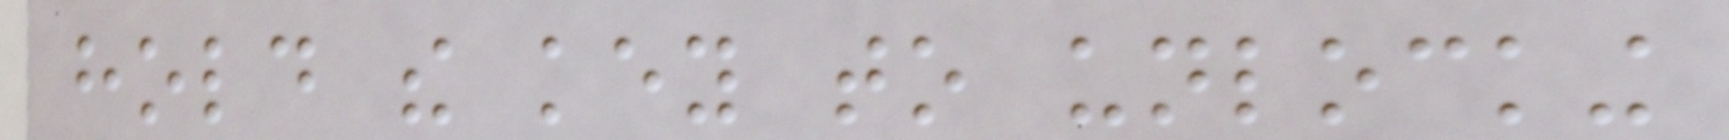hold the key to unlocking
